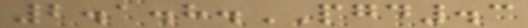2.1.8.PGD.3
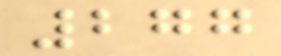277
